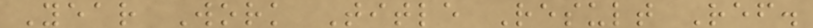Year Work Title Result Ref.
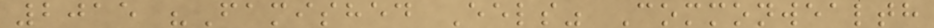2015 "Famished Eels" Commonwealth
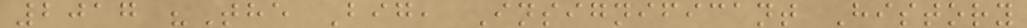2017 "The Big, Insignificant History
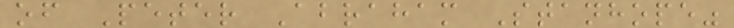of Peter Abraham Stanhope"
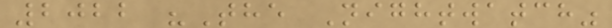2022 "The Nightwatch"
